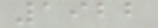1922
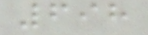698
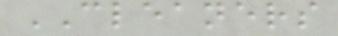CLEANERS
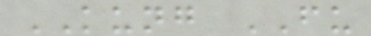KUNG FU
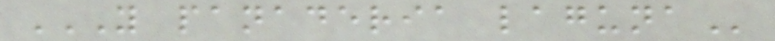Y PANADERIA LAGUNA
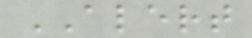ALERT
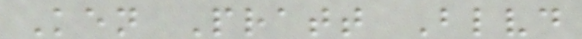Ken Pratt Blvd
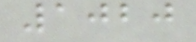1020
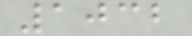1032
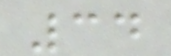34
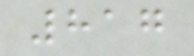817
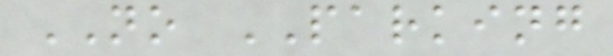NO PARKING
